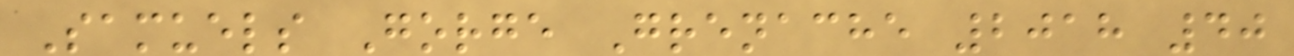Samuels Gorge Grenache 2018 40
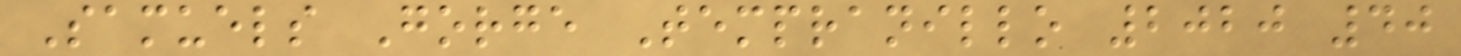Samuels Gorge Tempranillo 2020 40
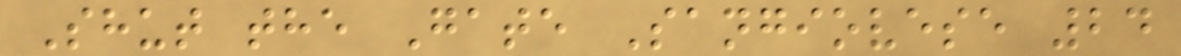Shut the Gate Sangiovese 24
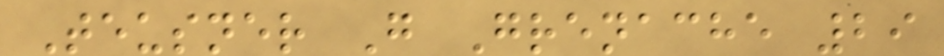Teusner G Grenache 29
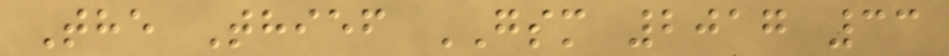The Thief GSM 2017 33
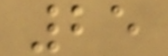25
